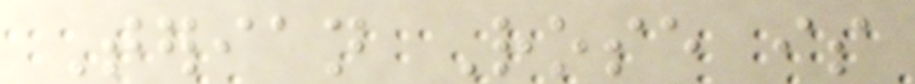Terian Rose is
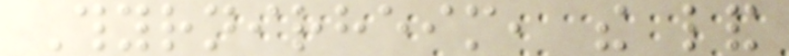Thyrnirheim, the land
